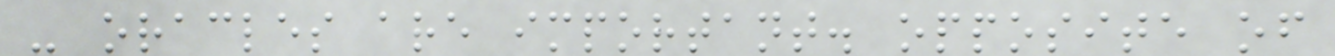- oracles are important. opposite of
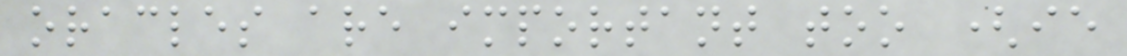oracles are important too (ie
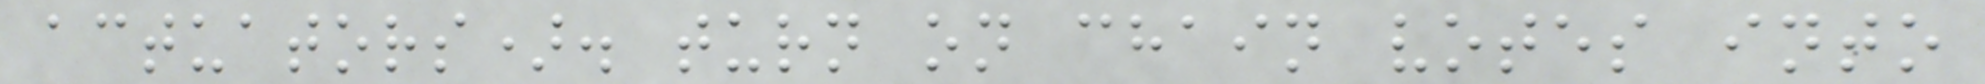actuators). turn on chain votes into
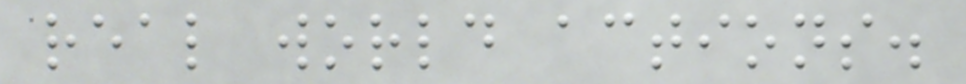real world actions.
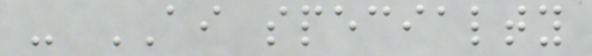- AI specialty
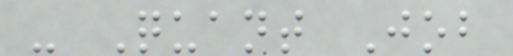- Quant Job
